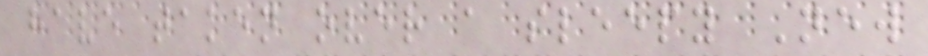have taken over a sleepy New
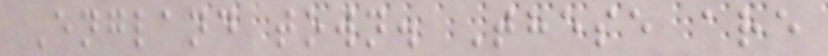England town. These are
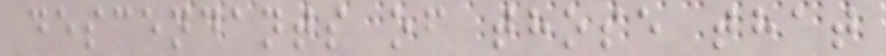descendants of those that
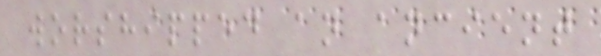worshipped an ancient
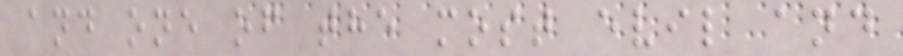and one of the most evil and
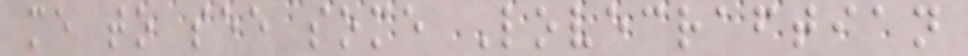me to see some Lovecraftian
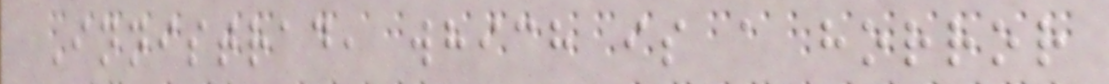Innistrad, which is a horror
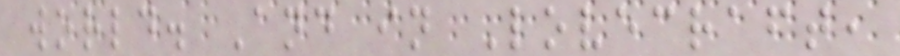world. And in Lovecraft,
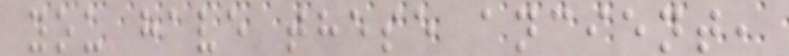you have these ancient,
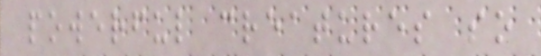powerful creatures so
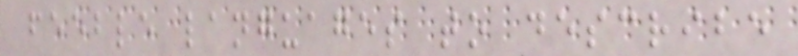feeble languages to describe
